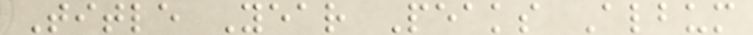Title Year Peaks Album
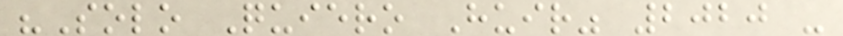"Solo Quiero Huir" 2020 -
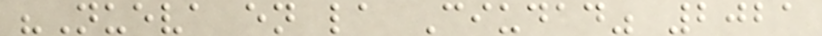"Nueva en la Ciudad" 2021
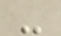-
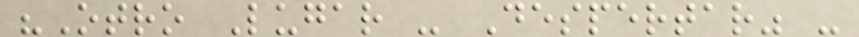"Otro Lugar - Despertar" -
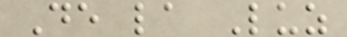De la Luz
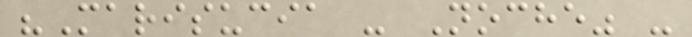"Marisucia - Noche" -
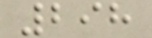298
